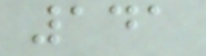141
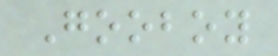Gooboy
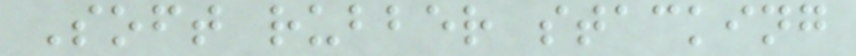Soft rubber stacking
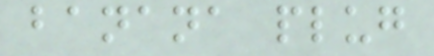banana plug
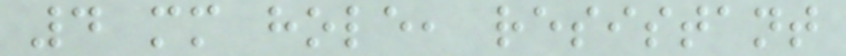4 mm hole, resistant
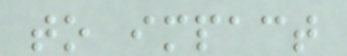to impact
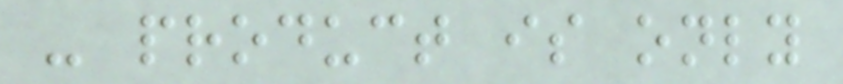- product is only
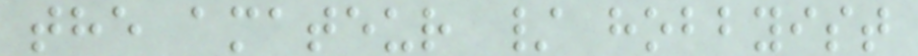the amateur / hobbyist
